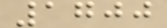1700
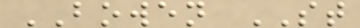BOWEN ST
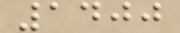1400
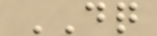DQ
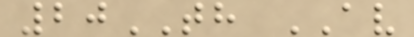20TH AV
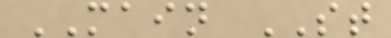MAIN ST
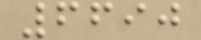6690
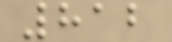812
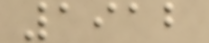1912
